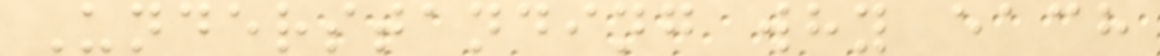Understanding why each
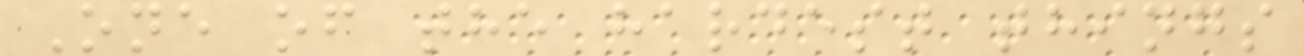One of the hardest things
